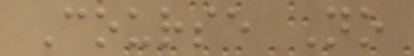Course No
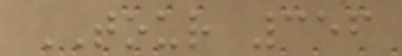TOUR 356
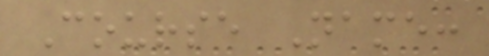Course Name:
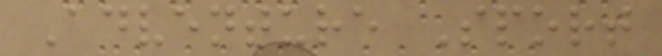Adventure Sport
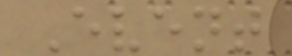Event
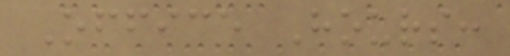Office Hours:
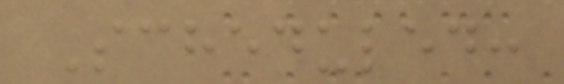Scheduled:
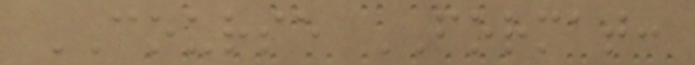COURSE FORMAT:
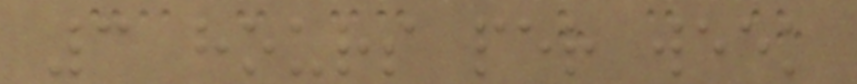3 hours per week
